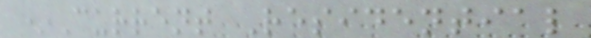*Current Residential
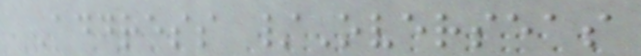Address /Overseas
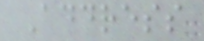Address
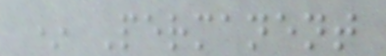* Permanent
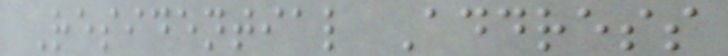Residential Address
